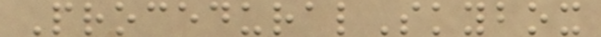ProceduralSkybox
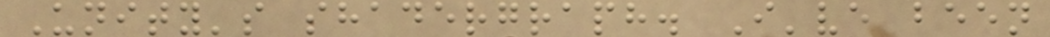Unity's shadergraph. I've been
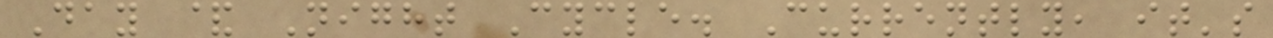Day & Night Cycle. Currently, it's
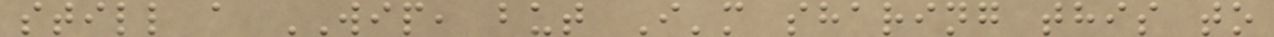still a WIP, but I'm sharing this to
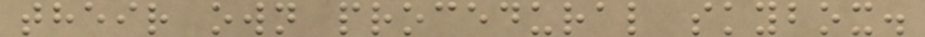their own procedural skybox.
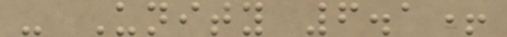- Unity 6.1+
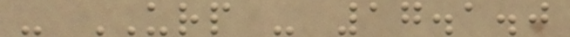- URP - 17.1.0
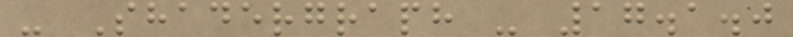- Shadergraph - 17.1.0
